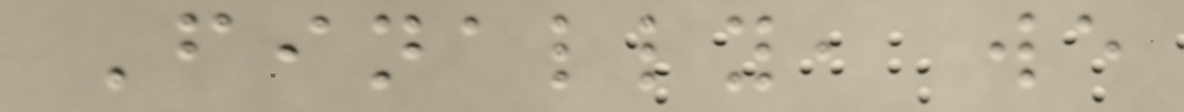Finally, we
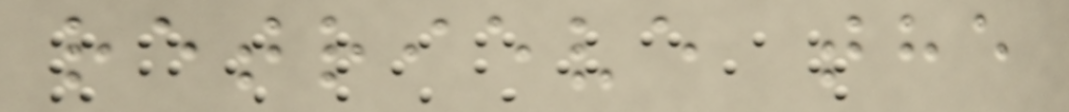retrieve the
